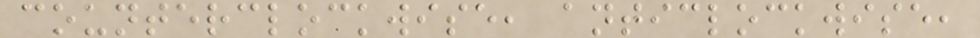counterclockwise, anticlockwise,
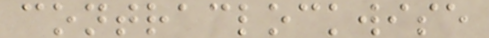contraclockwise
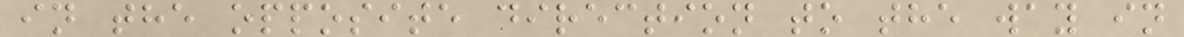in the opposite direction to the way in
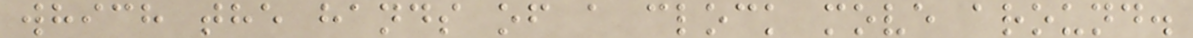which the hands of a clock move around.
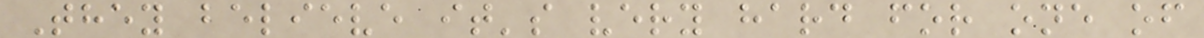They believe it's very hard for one of
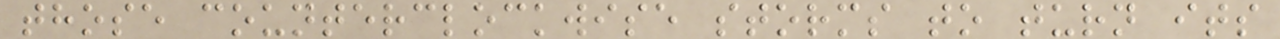those counterclockwise storms to turn its
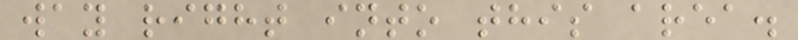way right into this area.
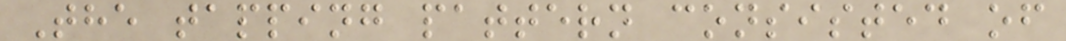The tapping pattern consisted of
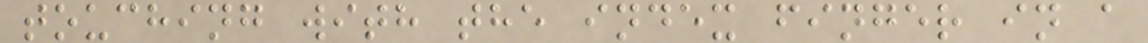touching with the index finger in a
